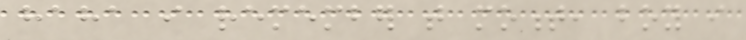haha i remember that moment, boy i
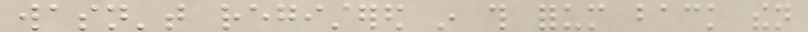wasn't registered in this forum back then
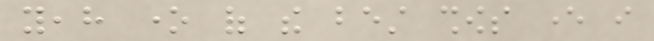yeah one of the best shows ever i
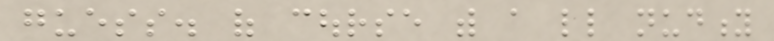guess. of course with a little nudity
